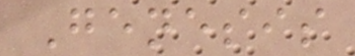Genesis
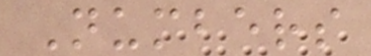Numbers
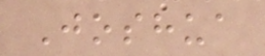Joshua
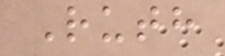Ruth
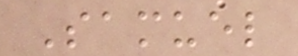Samuel
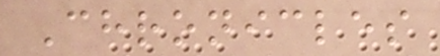Chronicles
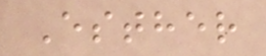Esther
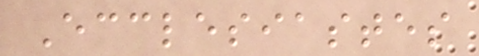Ecclesiastes
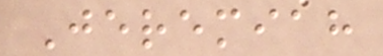Jeremiah
